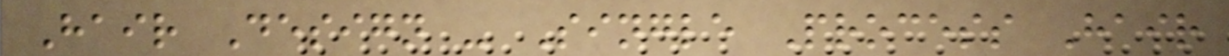Hair Design - Single Process Hair
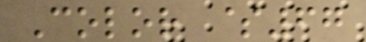Color $67
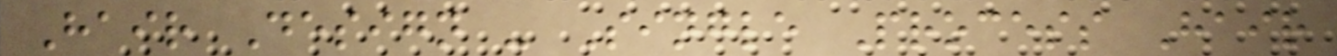Hair Design - Single Process Hair
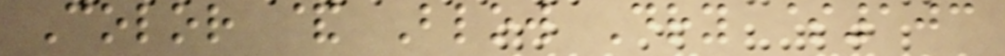Color & Blow Dry $103
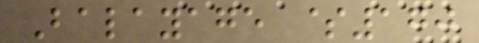Balayage $170
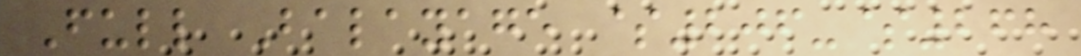Full Balayage $206-$268
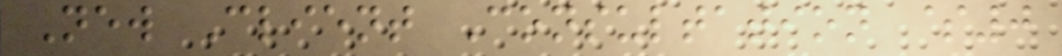New Client Consultation $0
